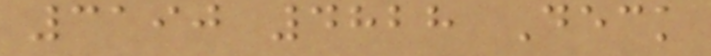3190 4828 Deck
